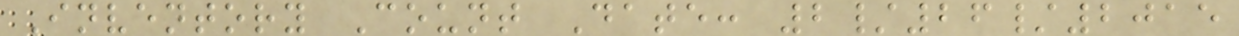Inventory Count Date: 2/26/2015
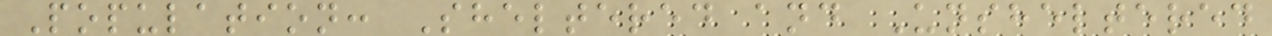Population: Sheltered and Unsheltered
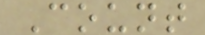Count
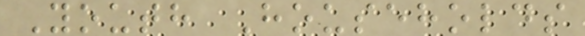Youth Households
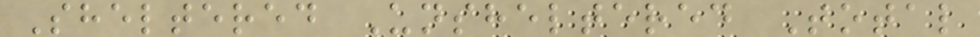Sheltered Unsheltered Total
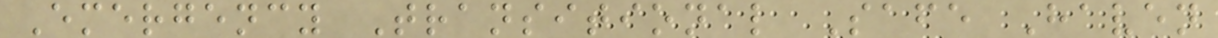Emergency Transitional Safe Haven
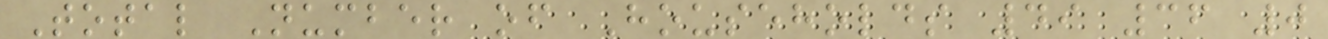Total Number of Households 49 36 0
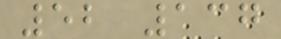52 137
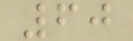60
